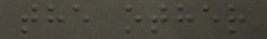the other
